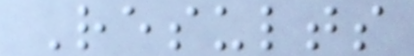Results
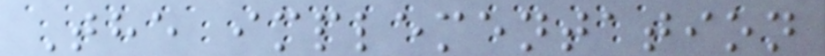The implementation
